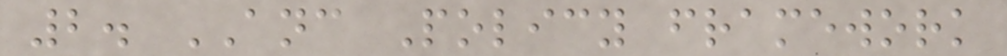2. ANC Policy framework
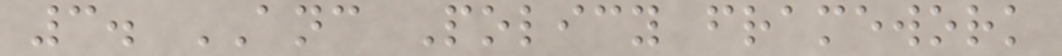3. ANC Policy framework
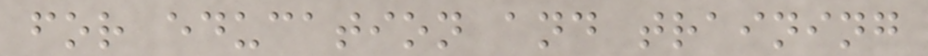for education and training
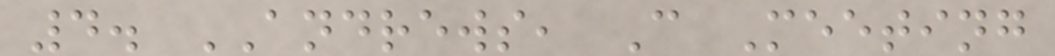4. ANDREWS, C Meeting
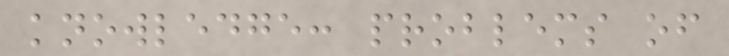knowledge: problems of
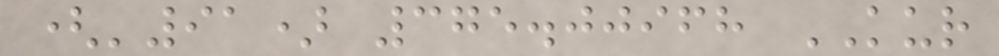('91) 375.00968 KUR
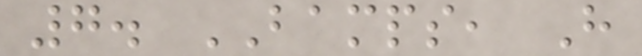7. BAMPS, H
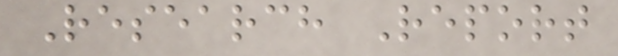Research Report
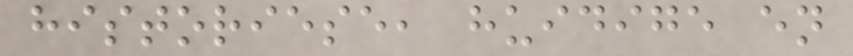historiese, huidige en
